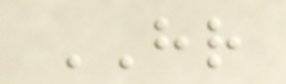HR
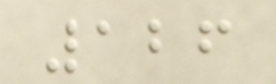126
